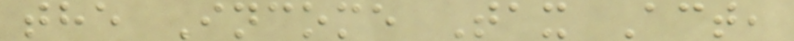the Income Tax Act,
